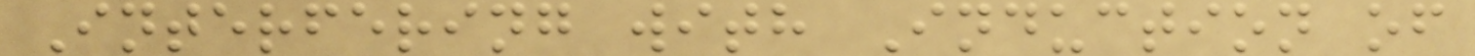Interfering with Induction of
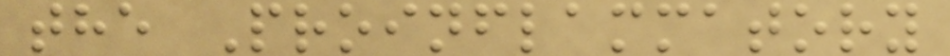the Proinflammatory
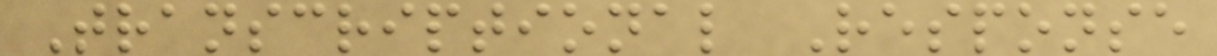Transcriptional Response
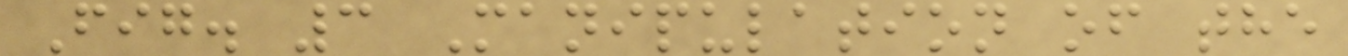Fig. 3 Manipulation of the
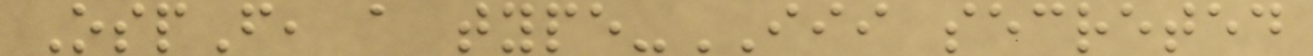OspF, a type-III secreted
